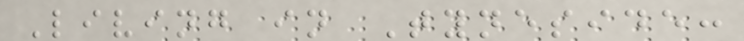Living in Tyneside:
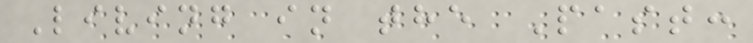Living in the Past:
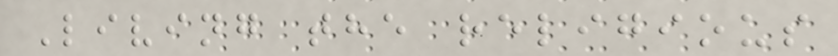Living the religious
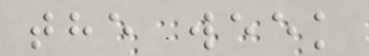the week
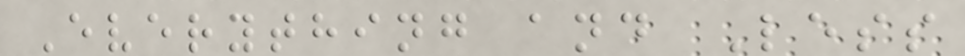Everything and Less
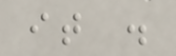it .
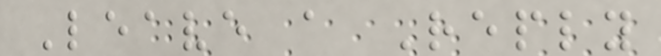Leave a Reply
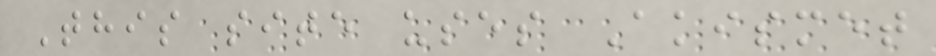This site uses Akismet
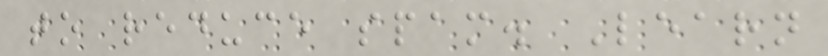to reduce spam. Learn
